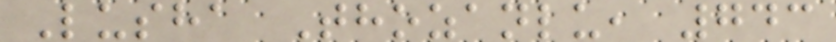Lusha Thozanlu, 743
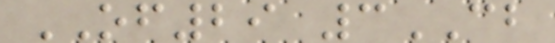OF29 3CB
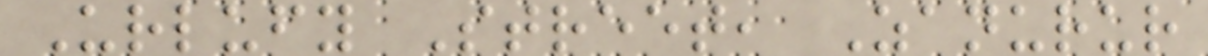Urlufy Street, Zanurur
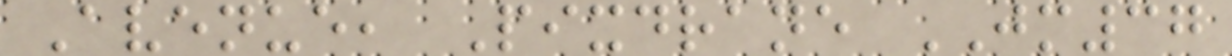Avenue, Pixdrane JM37
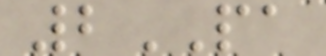2PA
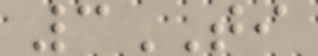3TI
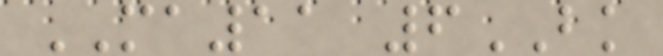MA11 6BK
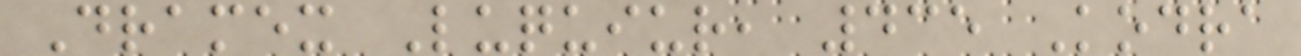Dramex Luquiur, 435 Kodra
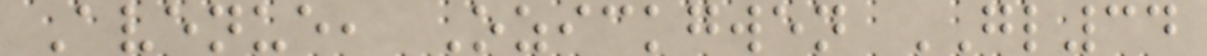Avenue, Ozickgwen GL34
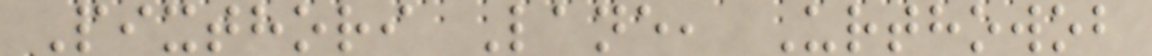Pixthori Lane, Urthowob
